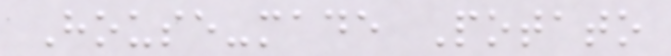House-made Potato
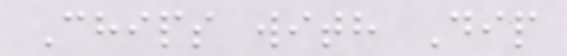Chips with Dip
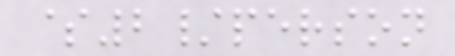$2/person
